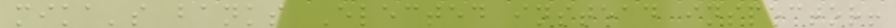mika's banks Elected instead inspector!
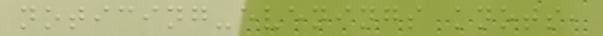noticing-evenings knots,
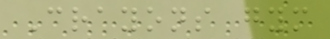Crayons gym
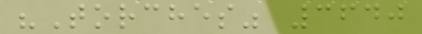"Torches" 3640
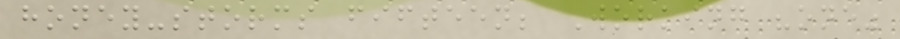honey-storms fifteen; Working "one"
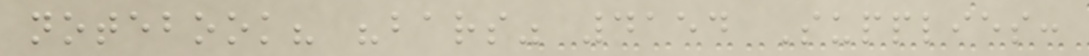notebook? "bars" 4154 Supplies:
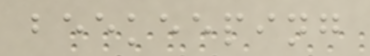beekeeping
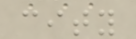city
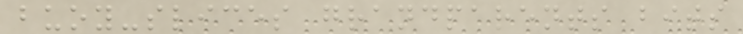buoy-slices grandparents bits
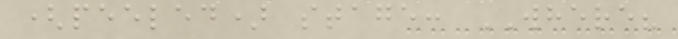(peeled) stage: WHERE?
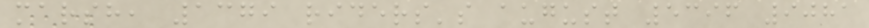marsh, 1379 riders's august 5396 9081
